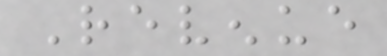Revenue
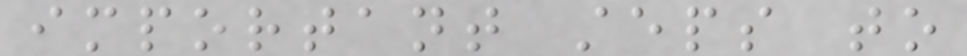important steps to
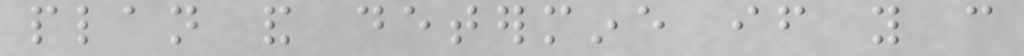plan and determine if you can
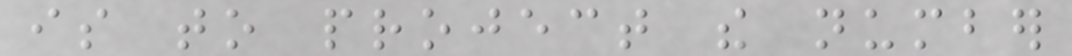is to project the number
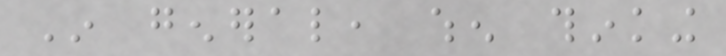In general, when thinking
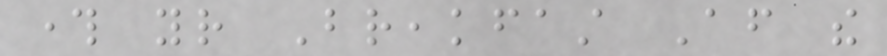through your Breakfast After the
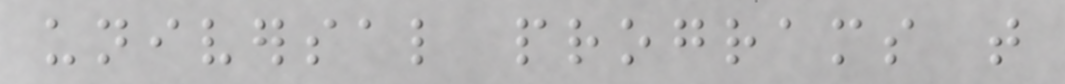universal programs that
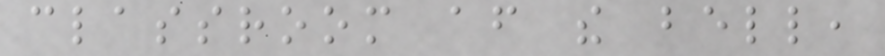classroom after the bell,
